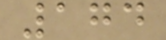174
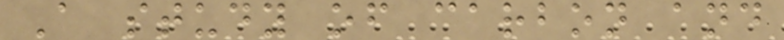A study of carbon and
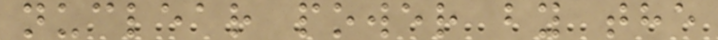nuclear power by the
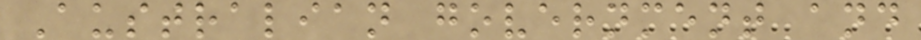Australian government and
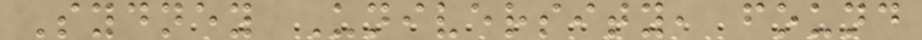Sydney University, found
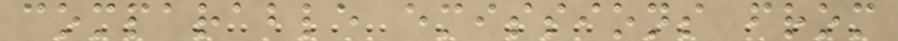comparable emissions from
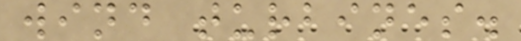wind turbines.
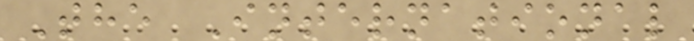The International
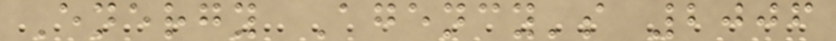Energy Agency's 2006
